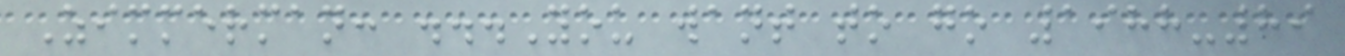Zimmerman: ...You want to go 1988-89
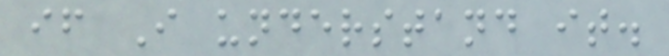if I understand it.
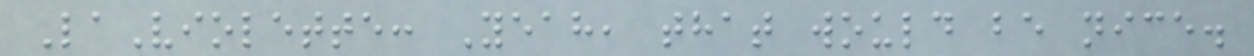LaViolette: Yeah, that would be nice.
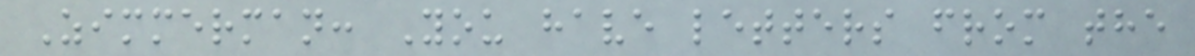Zimmerman: You have letters from the
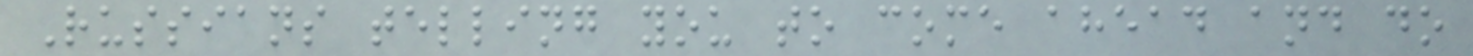Russians telling you to come ahead and do
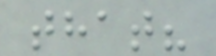that?
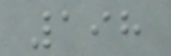198
